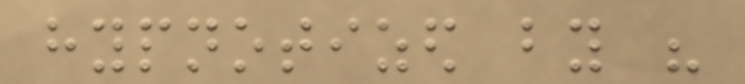hypnotized by his
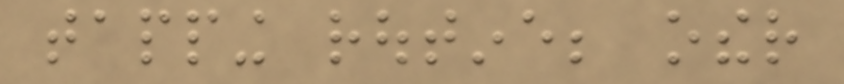tapping routine; other
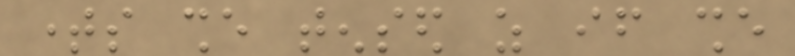times she tensed as if she
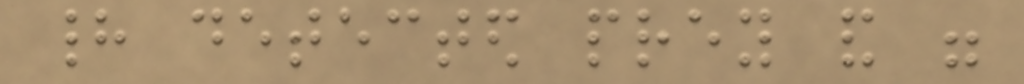had detected prey and were
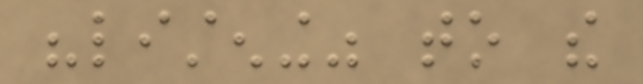"listening" to the
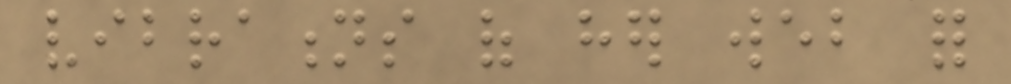vibrations of her web for
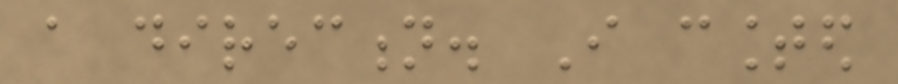a direction. I counted
